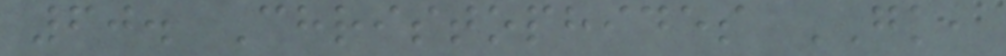60. Christophides GK,
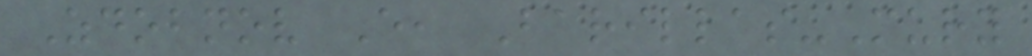Zdobnov E, Barillas-Mury
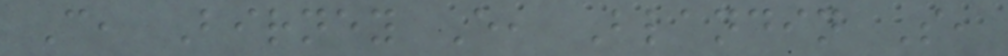C, Birney E, Blandin S,
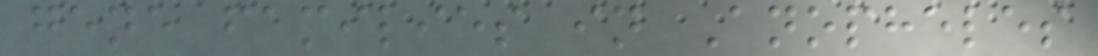gene families in Anopheles
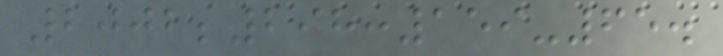2002;298:159-65.
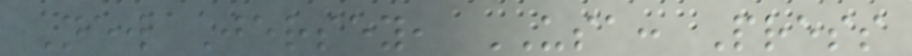New Jersey, USA: Press
